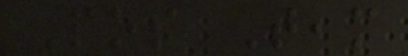Pos Team
